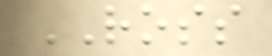ROSS
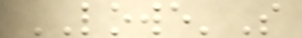LOWE'S
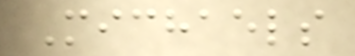Michaels
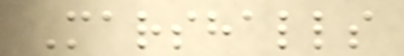Marshalls
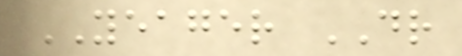YEAGER DR
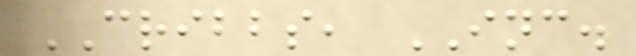CRIBBS, INC.
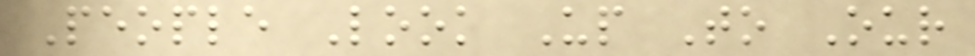People Look Up To Our
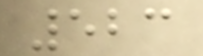523
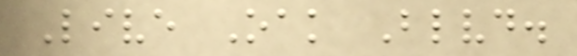Live Oak Blvd.
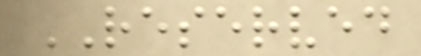RESERVED
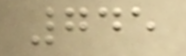745
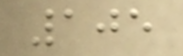105
